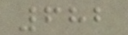682
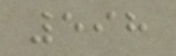598
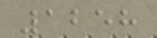1258
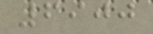6900
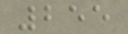255
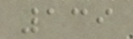139
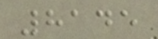8145
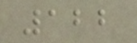122
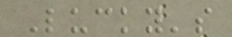Lucky's
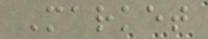Market
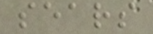sears
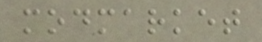modmarket
